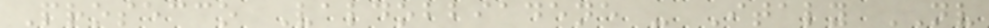Prosecco Valdobbiadene - Italy NV
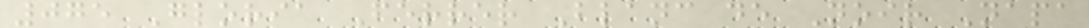075 Gloria Ferrer Blanc de Noir Napa
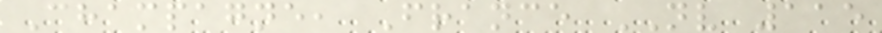Champagne, France NV 115
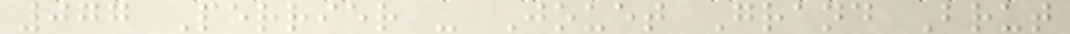077 Perrier - Jouet Grand Brut
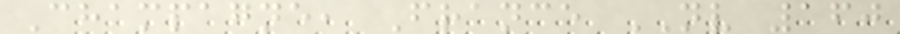Champagne, France NV 160
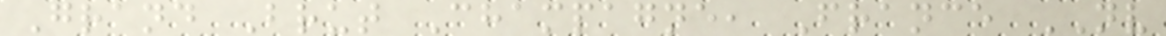Grand Brut Champagne, France NV
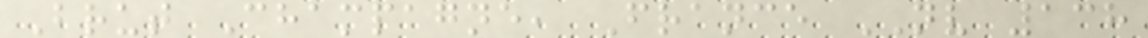Brut Champagne, France NV 138
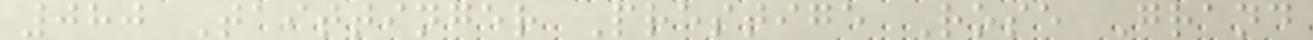080 Taittinger Prestige Rose Grand
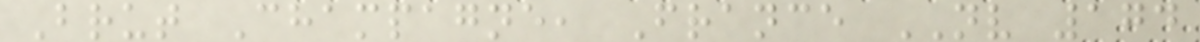Brut Champagne, France NV 174
